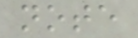note
